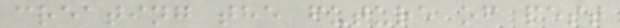creating the future of pest
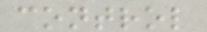control
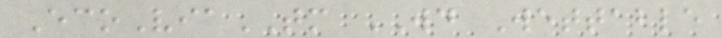EcoViaTM WD Wettable
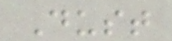Dust
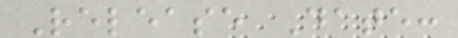Release Date:
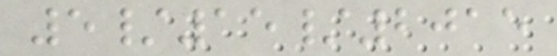5/15/2015
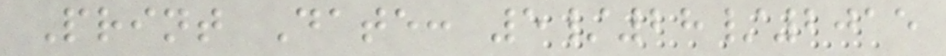Print Date: 5/28/2015
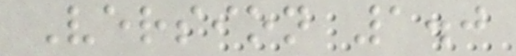Version 1.0
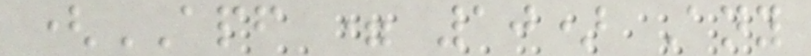(APF = 10) Any
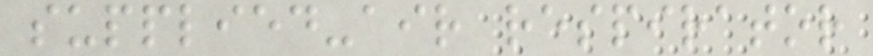supplied-air respirator
